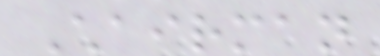Chairman
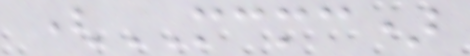(MCMC)
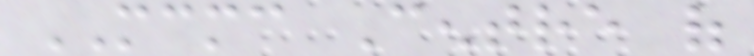MCMC Centre of
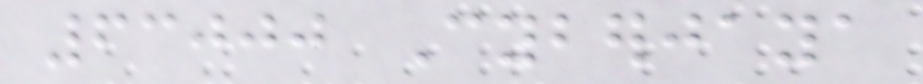63000 Cyberjaya
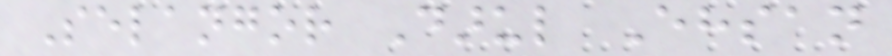Selangor Darul Ehsan
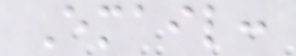Email:
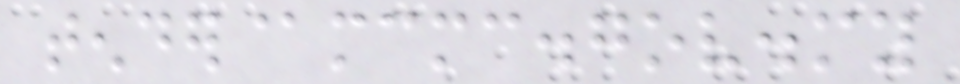tender@mcmc.gov.my
